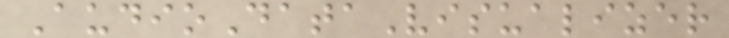AudioDataVisualizer
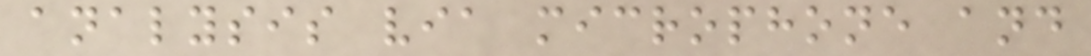analysis via microphone and
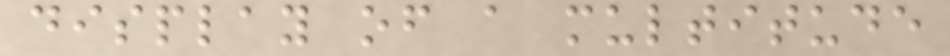display of a multitude
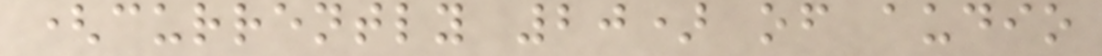(currently 20) of audio
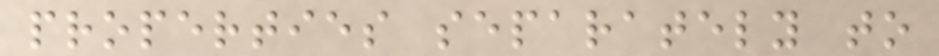properties separately to
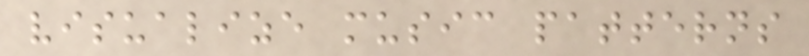visualize music patterns
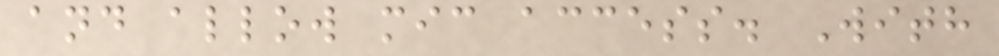and allow mic access. With
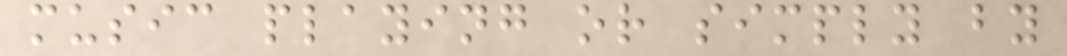music playing or simply by
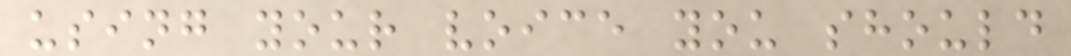using your voice you should
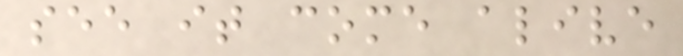see it come alive
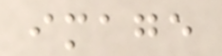image
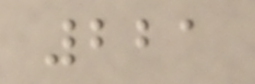221
